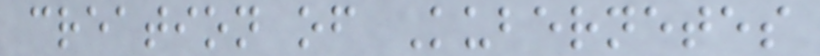creation of Kubernetes
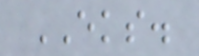EKS.
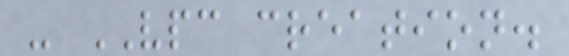- VPC creation.
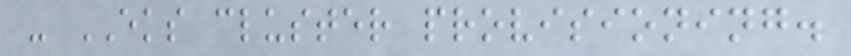- EKS cluster provisioning.
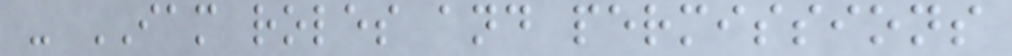- IAM roles and permissions
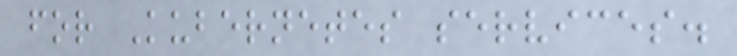for Kubernetes services.
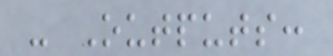- Outputs:
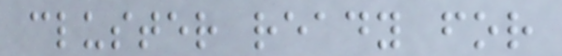cluster ready for
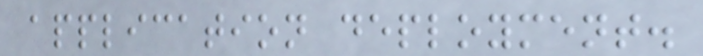application deployment.
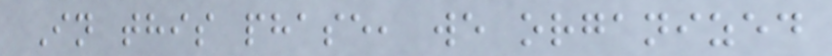In this phase, we organized
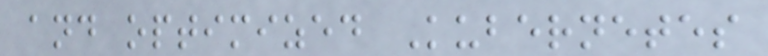and optimized Kubernetes
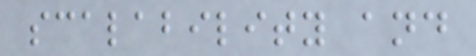scalability and
